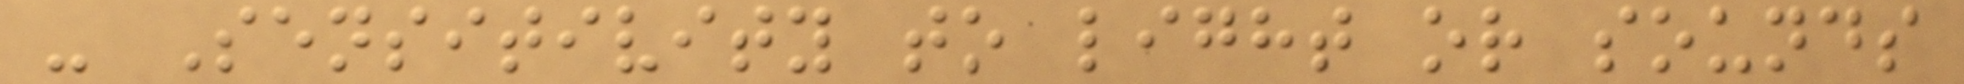- Sensitivity to light or sounds
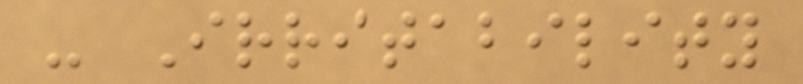- Irritability
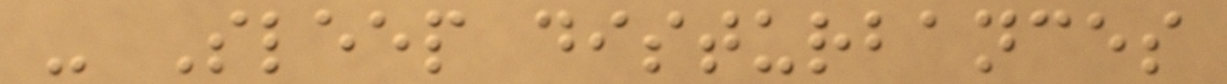- Sleep disturbances
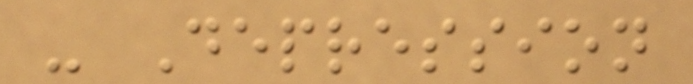- Depression
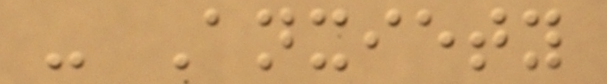- Anxiety
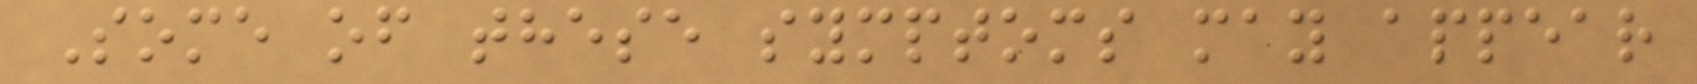Some of these symptoms may appear
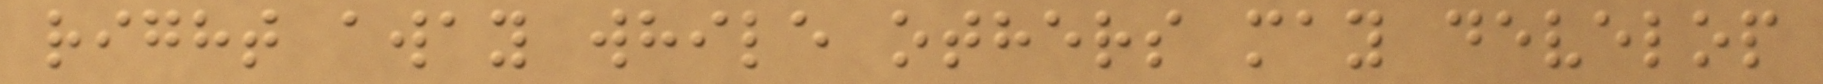right away while others may develop
